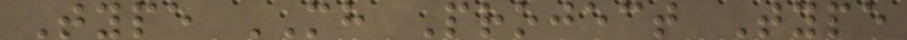Type MH Project Type
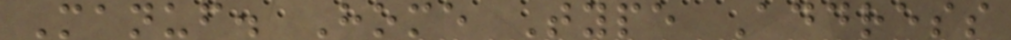Manuf. Home Type Address
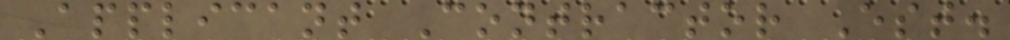Applicant Contractor Est.
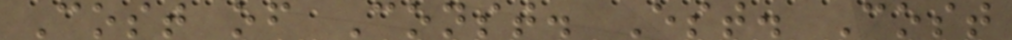Cost of Const. Est. Cost
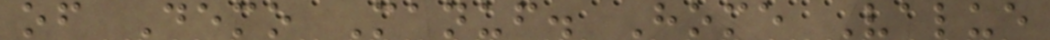of Demo Manuf. Home Value
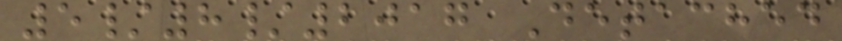5/8/2017 Detached
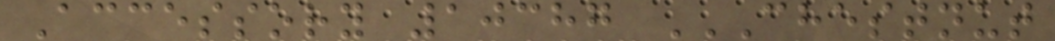Accessory 10387 CHESTNUT
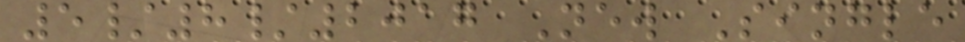5/8/2017 New Single
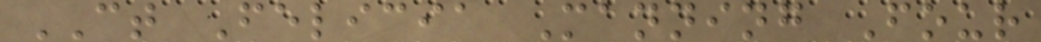CT Felicia Manning Four
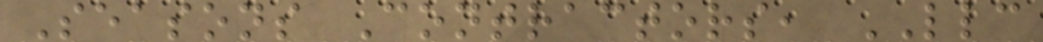Seasons Contractors, LLC
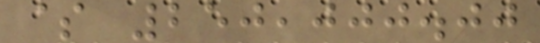$ 250,000.00
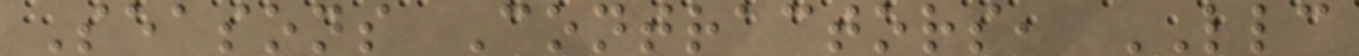Seasons Contractors, LLC
